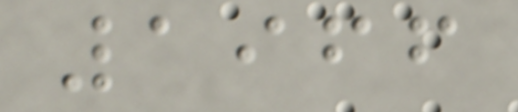1966
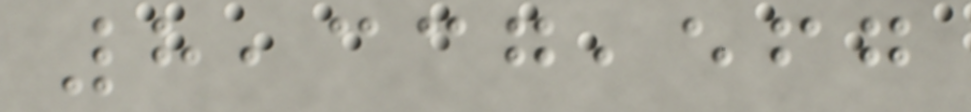8,337,567
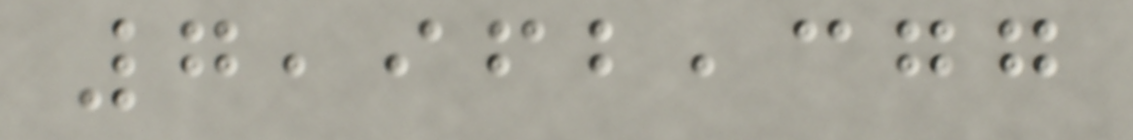7,962,377
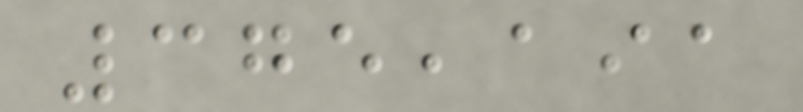375,191
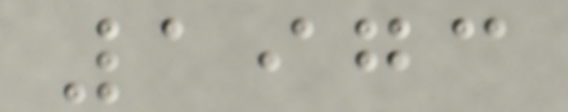1973
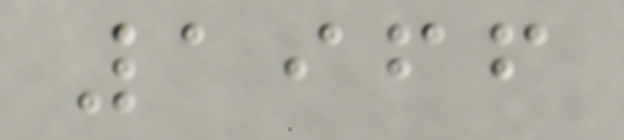1966
